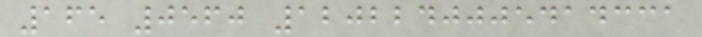165 0560 1202240005414331
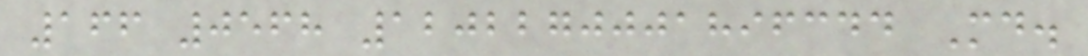166 0568 1202270001896344 Md.
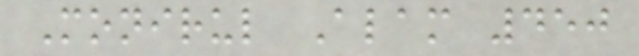Monirul Alam 450
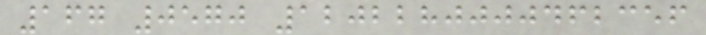167 0570 1202280000462356
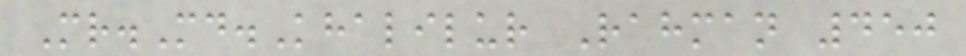Mr.Md.Khalilur Rahman 450
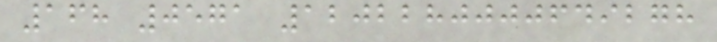168 0571 1202280000649278
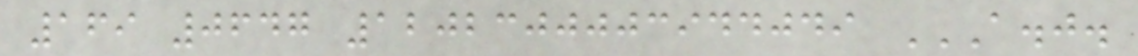169 0647 1202300003944049 A.J.
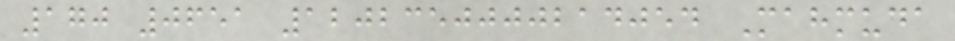170 0651 1202350000214054 Mahmuda
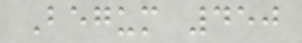Begum 450
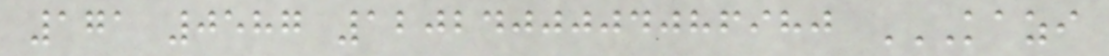171 0587 1202400004086980 KAZI
